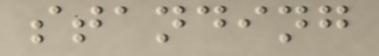standing
